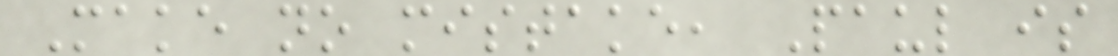Make no mistake, Paul is
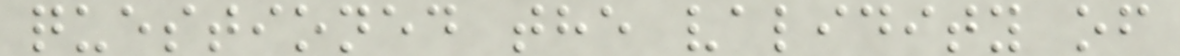questioned the validity of
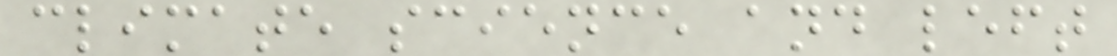climate science and left
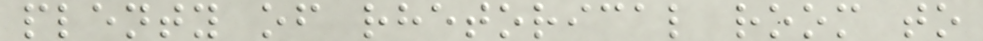plenty of rhetorical room to
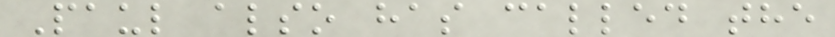Paul also has called the
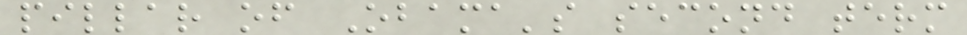pillar of Obama's second term
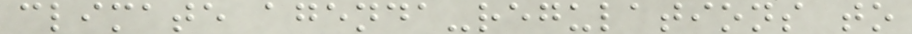climate agenda-regulations to
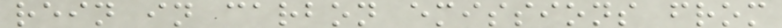rein in carbon emissions from
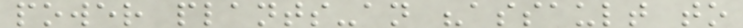power plants-an "assault to
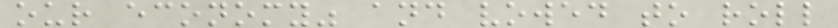our economy" and vowed to roll
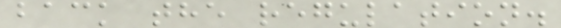back the regulation.
